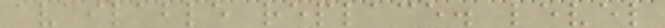available replace. level
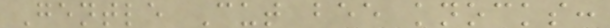Gentle Cut bee knocks:
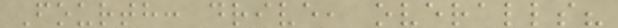Fourth: drive, overalls?
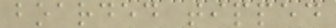boarded tipped
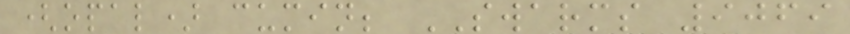(opal) cumin; SWARMS 9069
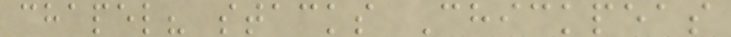chapel? stacks Chickpeas
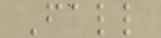Fall
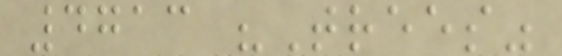4713 "Trees"
